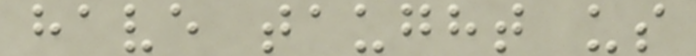have taught us
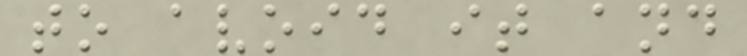to avoid it and
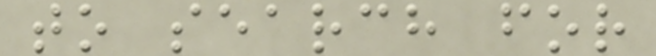to search for
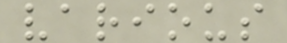various
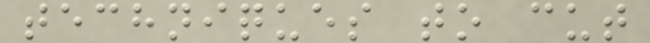techniques to cut
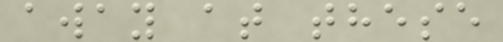away at these
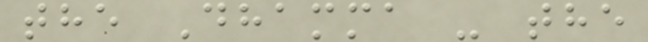the Dhamma - the
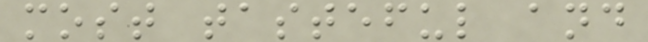most tasteful and
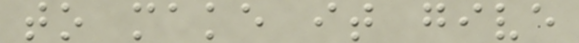to make it give
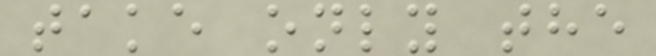take only the
